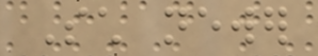Such newer
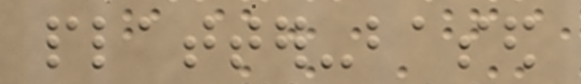platter-based
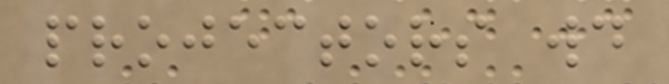projectors would
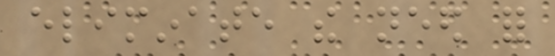eliminate the need for
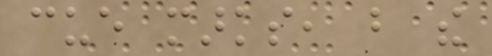cue marks, but the
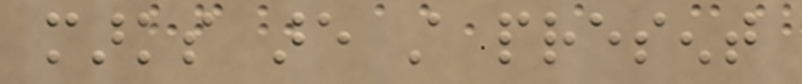marks are still present
